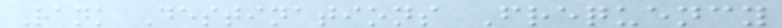Rank Destinations Frequency
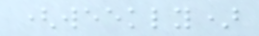(weekly)
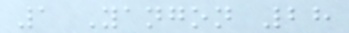1 Yangon 28
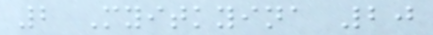2 Myitkyina 20
